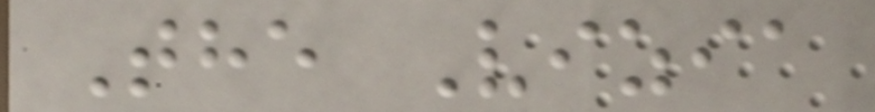The Vizia
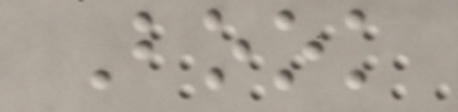Book
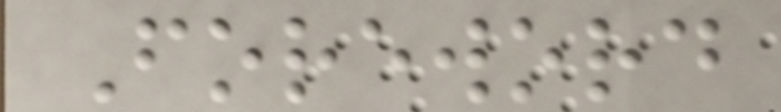Foreword
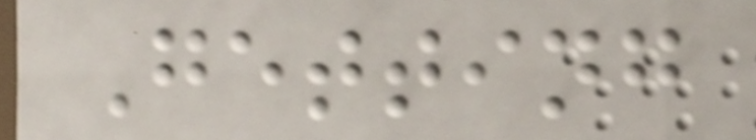Getting
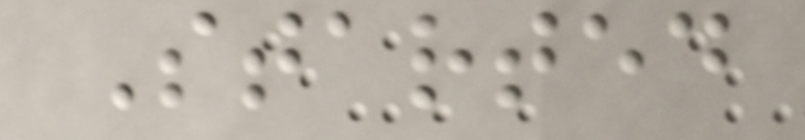Started
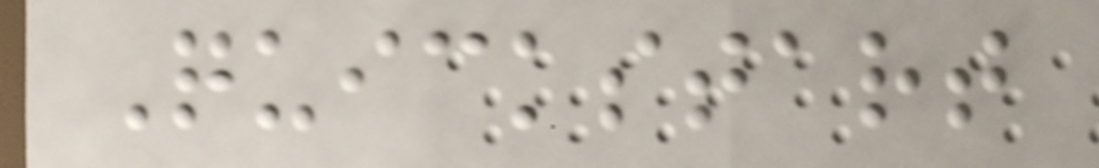Quickstart
